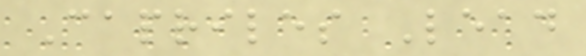Capriles Lead
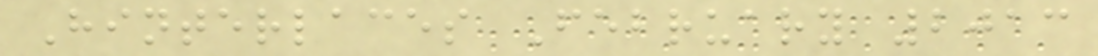Hinterlaces February 2013
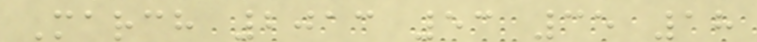March 2013 53 35 18
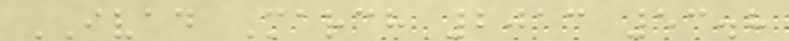IVAD March 2013 53.8
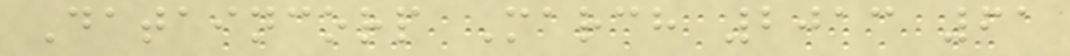Dataincorp March 2013 61
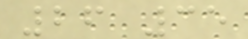26 35
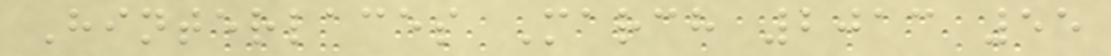Hinterlaces March 2013 55
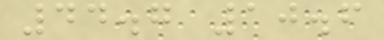44.7 10.6
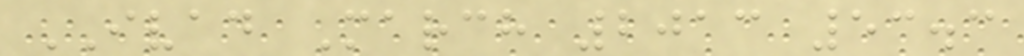IVAD March 2013 53.3
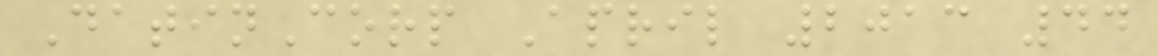DatinCorp April 2013 44
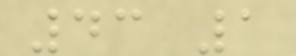43 1
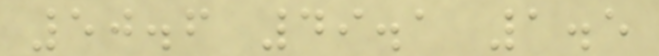50.6 49.1 1.5
